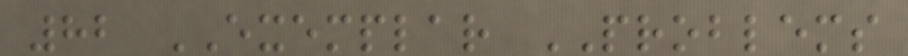82 EXEMPLAR PROBLEMS
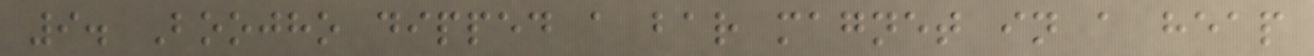9. Boojho dipped a bar magnet in a heap
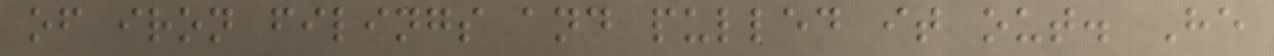of iron filings and pulled it out. He
